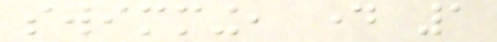swimming, day 1
